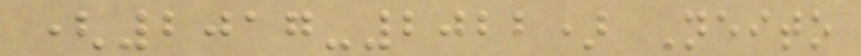(2017-2022) Neito
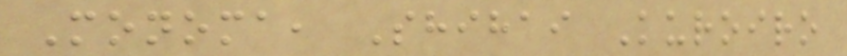Monoma, Shihai Kuroiro
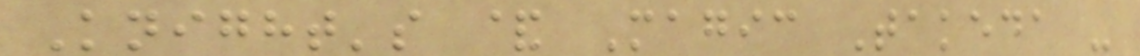Knight's & Magic Takeda -
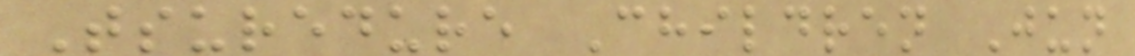Tsuredure Children Jun
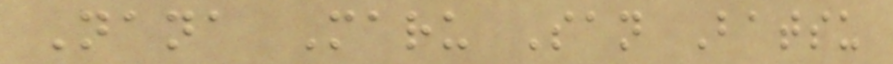Nana Maru San Batsu
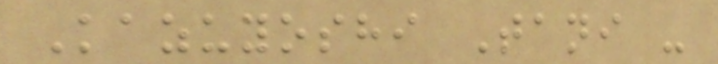Kazuyoshi Tani -
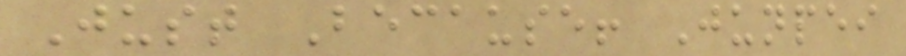Just Because! Junpei
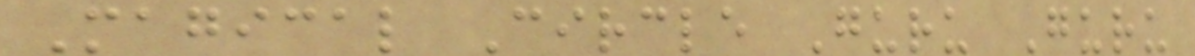Magical Circle Guru Guru
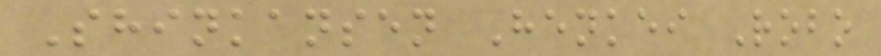Shinkansen Henkei Robo
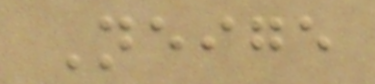Neige
